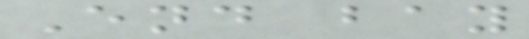End bay
